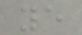ye
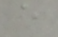e
